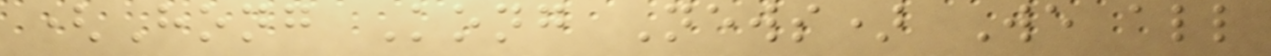(Hong Kong News) We all
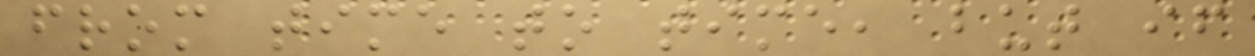from time to time, but if
